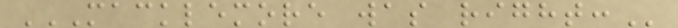MACKLEMORE WAS RIGHT:
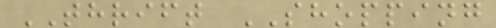THRIFT SHOPPING
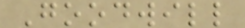Goodwill
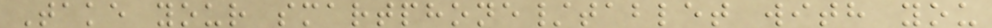Take your smartphone/tablet with you
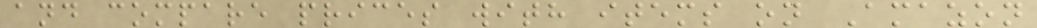and compare prices with items on Amazon
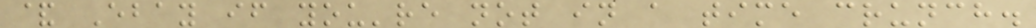& Ebay if you're not in a time crunch.
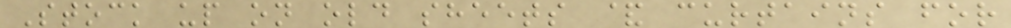Stock up on old sheets & curtains for
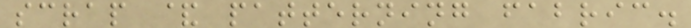scrap & patterning fabric.
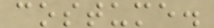costume.
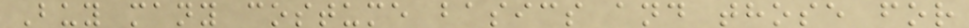Buy many costume basics and those for
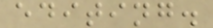editing.
